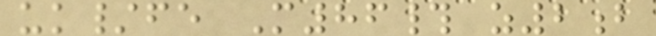uk/fe M86# z2b
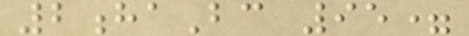2haBc 95=
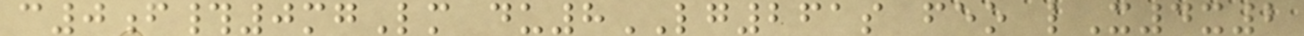c0f#0mgLm du8LG261s feo lX4x2
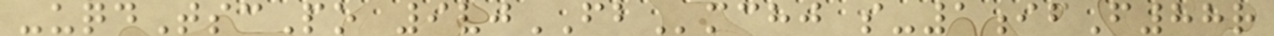-uqdTscPo 9vjFBmchj s-1ifF88r
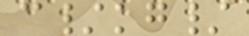c/kg/
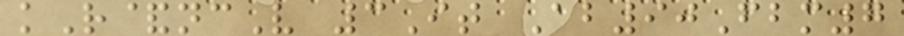kR&ncV 3It Ab90Fbm7
